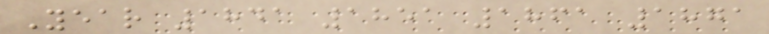Year 1841 1851 1861 1871
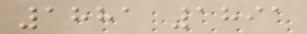1881 1891
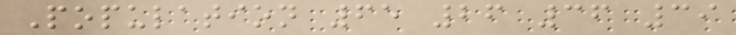Population 65 26 36 39
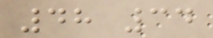48 34
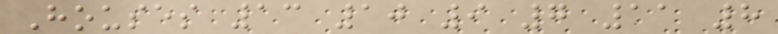Houses 13 10 9 7 11 8
